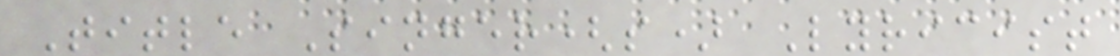Title Singer(s) Lyricist
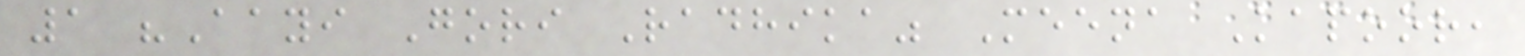1 "Aayi Gori Radhika" Meena Kapoor,
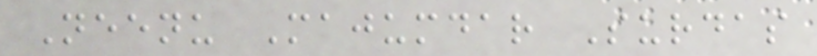Neenu Majumdar Surdas
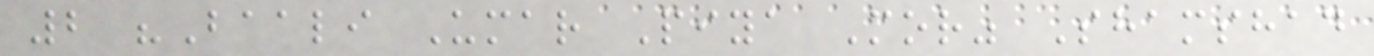2 "Baali Umar Piya Mor" Shamshad
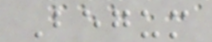Begum
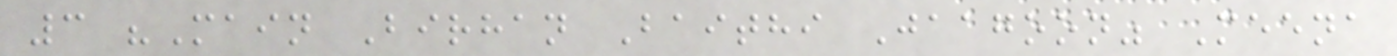3 "Main Birhan Baithi Jaagoon" Meena
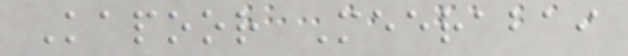Kapoor Meerabai
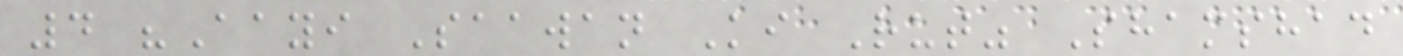4 "Aayi Saawan Ki Rut" Shamshad
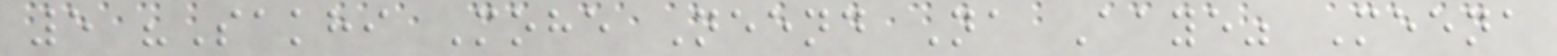5 "Sakhi Mohe Neend Na Aaye" Meena
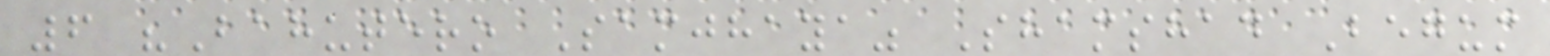6 "Bahutero Samjhaya" Shamshad Begum
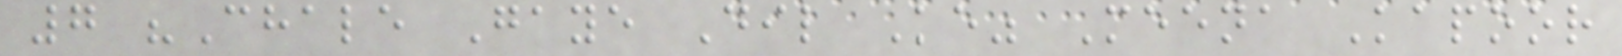7 "Chale Gaye Dil Ke" Meena Kapoor
